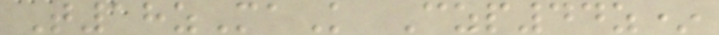T18zMaK Czp44z*
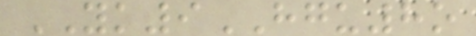YK9HGU8o
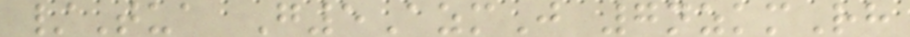/Tua G5AzmJ 7nzkmRh
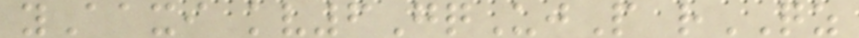yAaxi kv6GqUjP rQZ
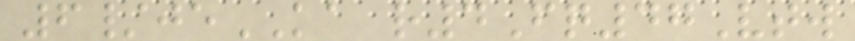6/jeKA r4Fq47Vtw
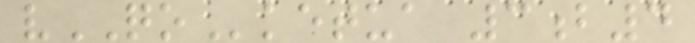vQOketua 3b4
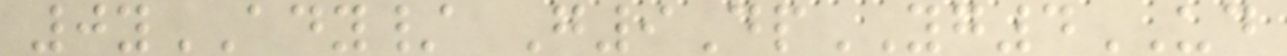0yADY/ G9DpYG4UD
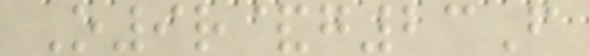O9r&g23F
